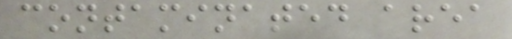contaminated area
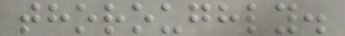thoroughly.
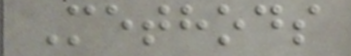Methods
